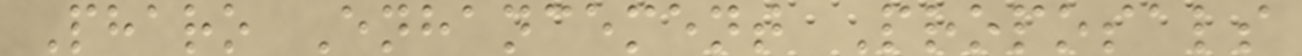Pharo Enhancement Proposals
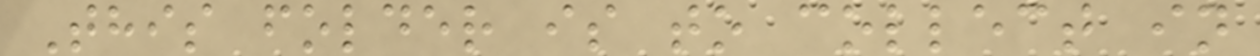This folder is to collect in
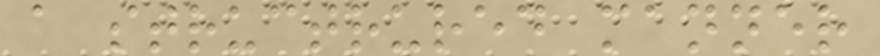a structrured manner
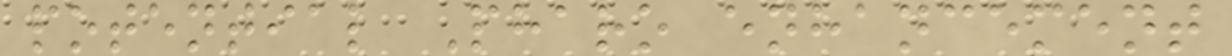potential Pharo enhancement
